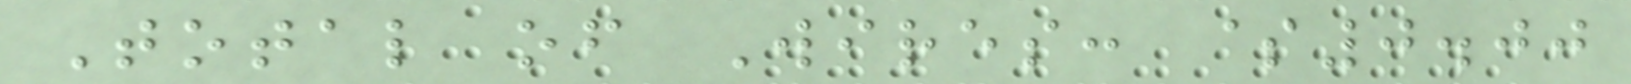Total of Wires: $0.00
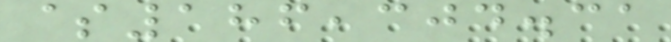$186,304.31
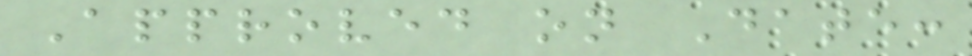Approved on Date:
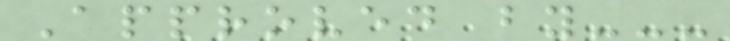Approved by---
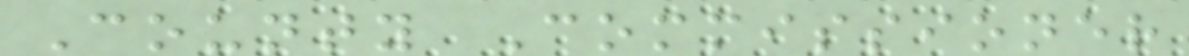County Commissioner
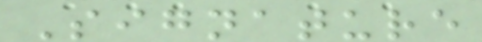Signature
